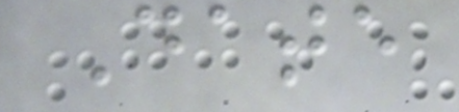Date
